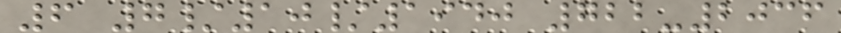6 7/10/1940 722-2036
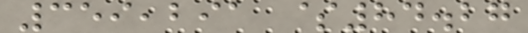359,291 $84.27
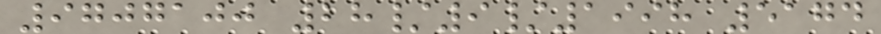9707100 28/9/1998 5174
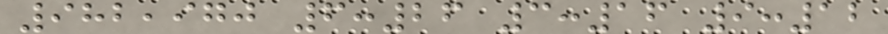982,970 6:26 3:16 9:12
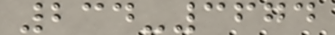234-3674
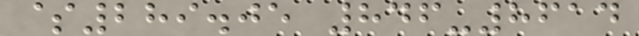$289.05 846-8614
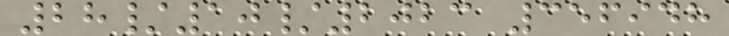28/10/2023 356948
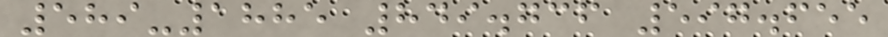589-1885 849.736 597.655
